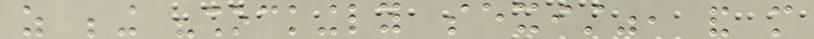as being "shockingly sexist", and more
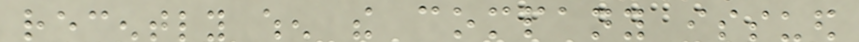recently when the company issued
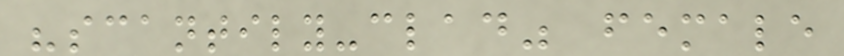"scantily-clad" female
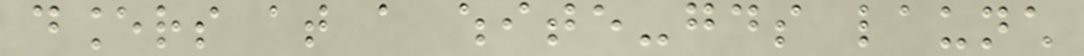dancers at a white-goods launch
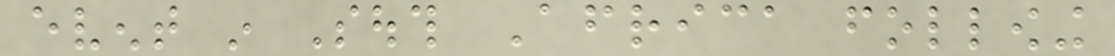event in South Africa following
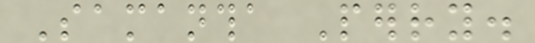Samantha Perry.
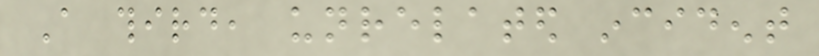A third, unrelated incident
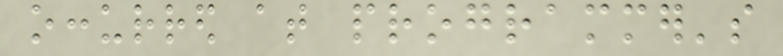occurred at programmer's
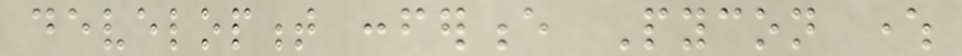development conference Pycon where
